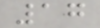17
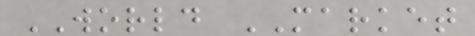WORLD MARKET
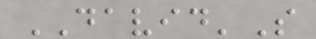DAVID'S
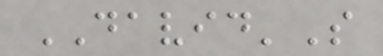DAVID'S
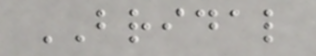BRIDAL
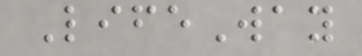LifeWay
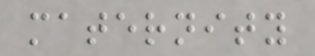maternity
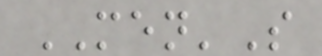MEN'S
